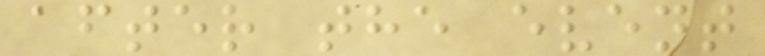after the event
